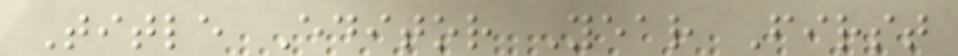Title Editor Year First
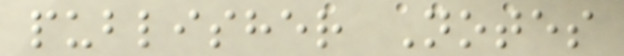publisher Notes
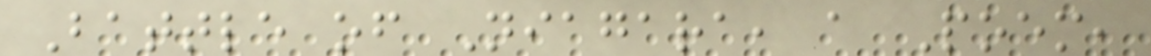Battle of Niagara, a Poem,
